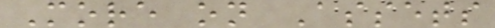More on Assets
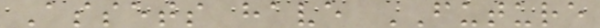Assets have FUTURE
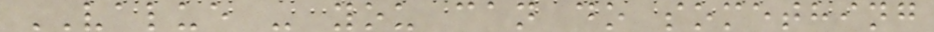VALUE - you can do something
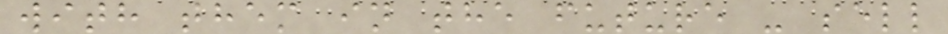with them in the future - sell
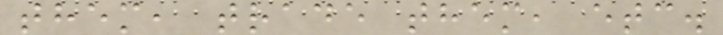them, trade them, etc.
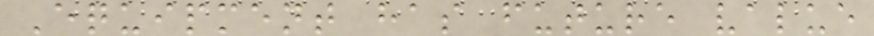Equipment has future value
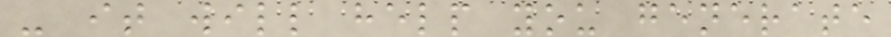- it will help you generate
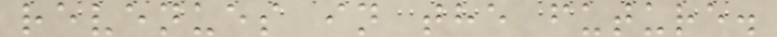revenues in the future.
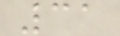31
